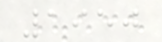1950
